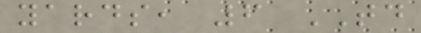yards, 6 TD
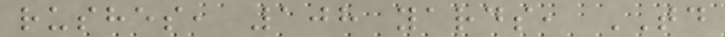rushes, 108 yards, TD
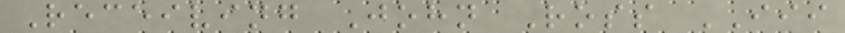Receiving John Ross III
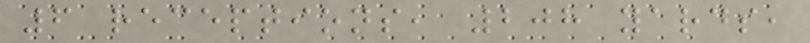6 receptions, 208 yards,
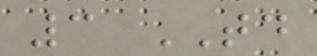3 TD
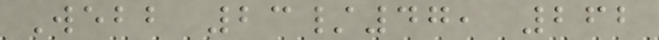Webb 23/47, 262
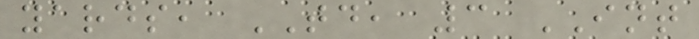yards, TD, 3 INT
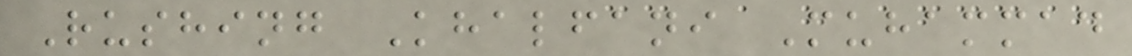Rushing Khalfani Muhammad
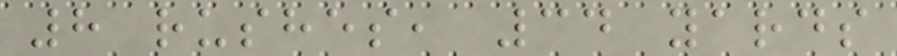8 rushes, 34 yards
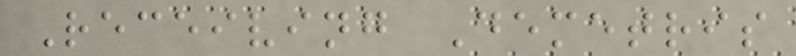Receiving Demetris
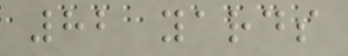82 yards
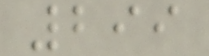299
